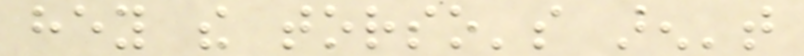hey the torso's aren't
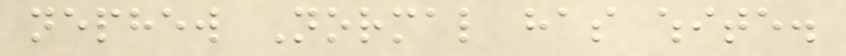nephew Normal has white.
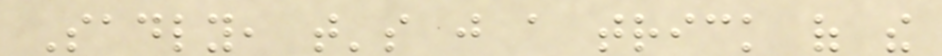Sadly, that's just a trick of the
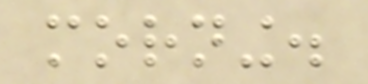morning.
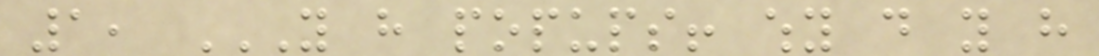1, YOU HAVE POPUPS! WHY DO YOU HAVE
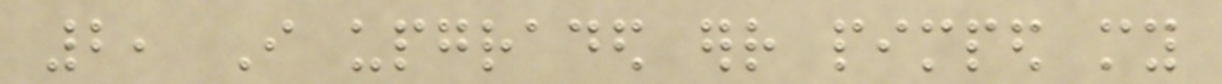2, I upgraded err pimped my
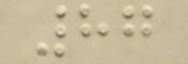87
